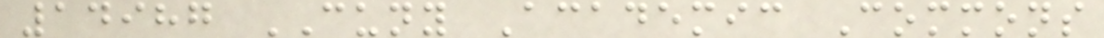14987 CUNY Academic Commons
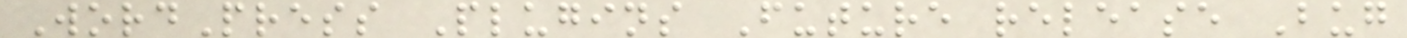WordPress Plugins Future release Bug
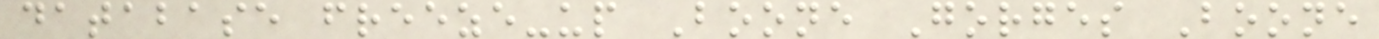database freeze-up Boone Gorges Boone
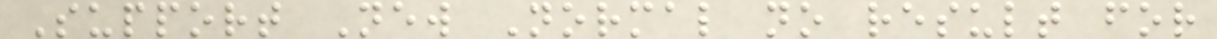Support New Normal no result for
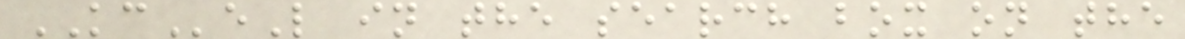KCeL in the search box on the
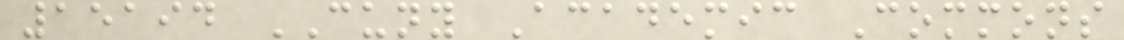15194 CUNY Academic Commons
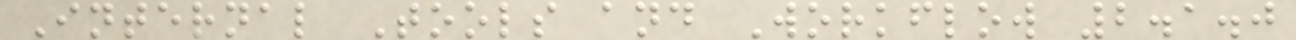Internal Tools and Workflow 2.1.0
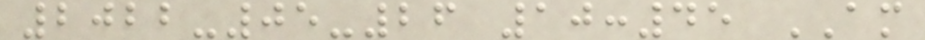2022-05-26 10:45 AM
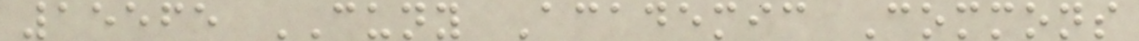15565 CUNY Academic Commons
